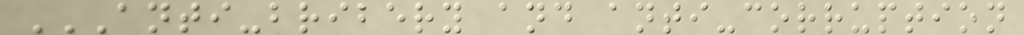ANTI-BRIBERY AND ANTI-CORRUPTION
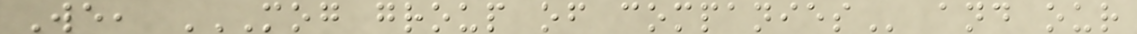We, MOG GROUP OF COMPANIES and our
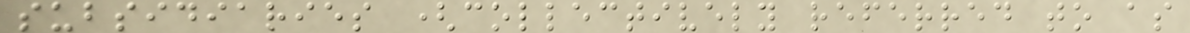subsidiaries (collectively referred to as
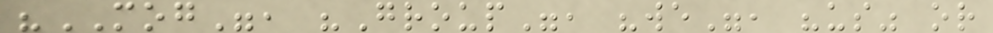"MOG", "Group", "we", "us" or
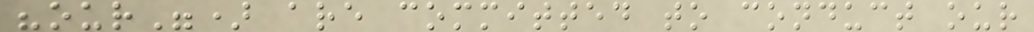"our") are committed to conduct our
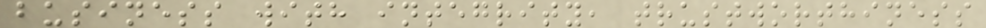business with integrity, trustworthiness
